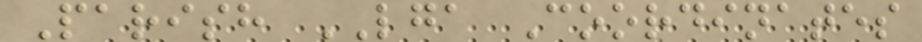Parish LGA Coordinates
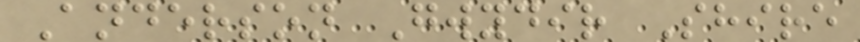Anderson Gwydir Shire
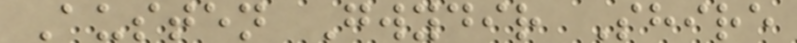Austen Gwydir Shire
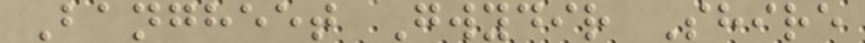Bangheet Gwydir Shire
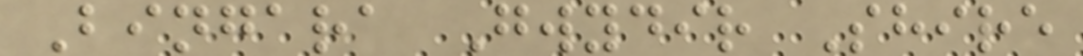Bingara Gwydir Shire
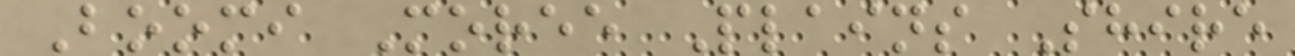Boomi Moree Plains Shire
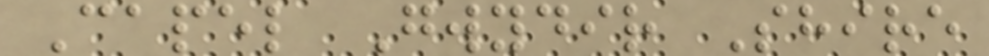Capel Gwydir Shire
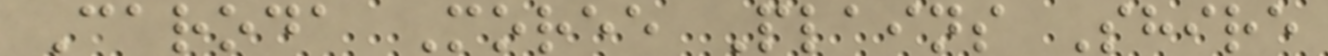Caroda Moree Plains Shire
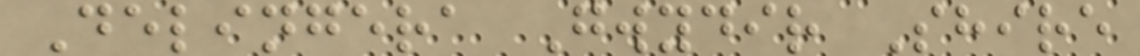Delingera Gwydir Shire
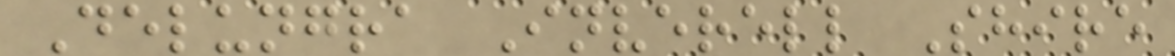Delungra Inverell Shire
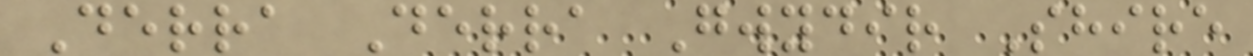Derra Derra Gwydir Shire
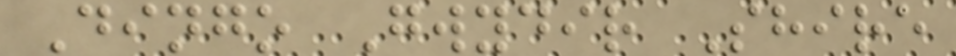Dingo Gwydir Shire
